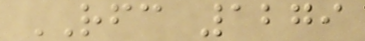RFC 1279
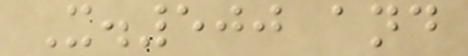X.500 and
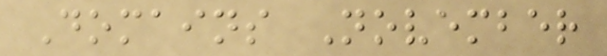Domains November
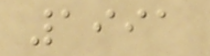1991
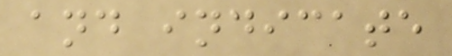and indicate
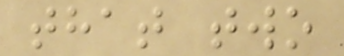that two
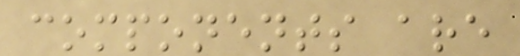components are
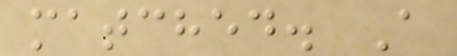matched. A
